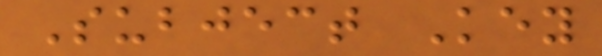Subject Key
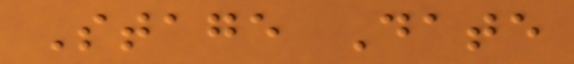Stage Date
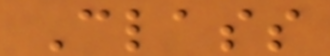Class
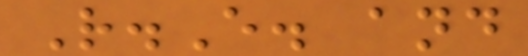R.E. and
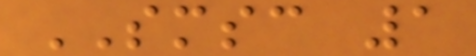SMSC 1
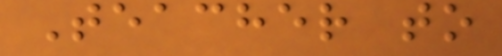Teacher to
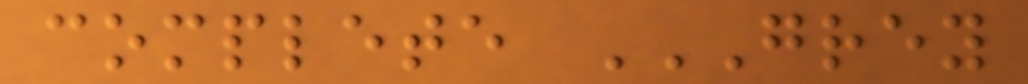complete GREY
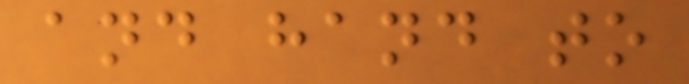and hand to
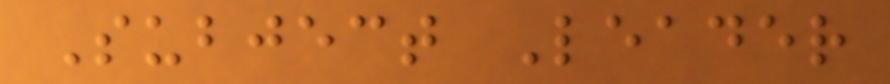Subject Leader
